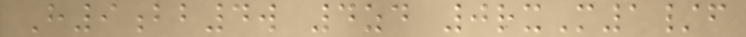H9bb4w 4zd 0rxM1/f
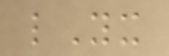lYx
